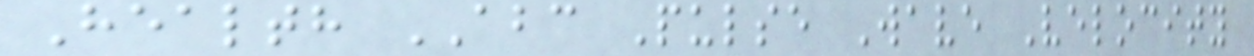Health ABC Pulse Wave Velocity
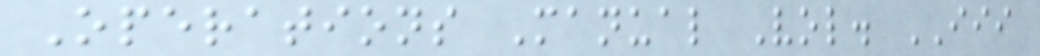Operations Manual Vol. III
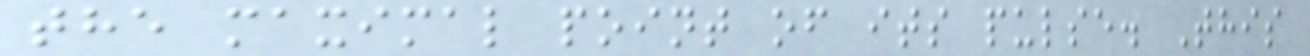the maximal point of its pulse. This
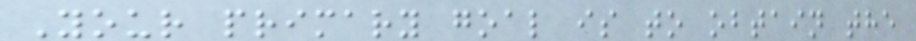Your primary goal is to obtain the
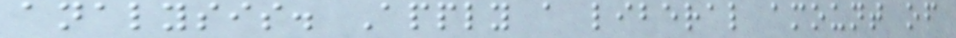analysis. Apply a liberal amount of
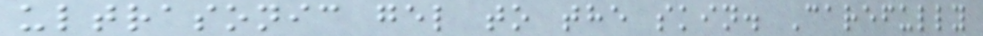ultrasonic gel to the skin. Carefully
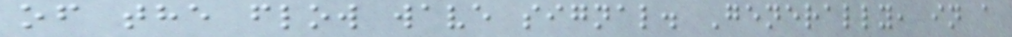of the flow wave signal. Generally, in a
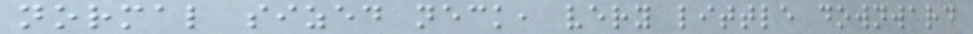normal sized neck, very little downward
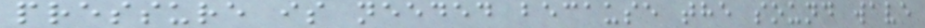pressure is needed because the sound wave
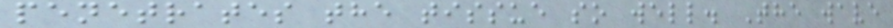penetrates the tissue so well. The wave
